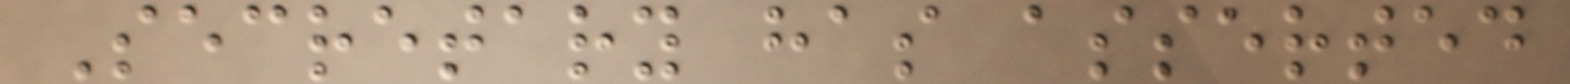Secretary has asserted
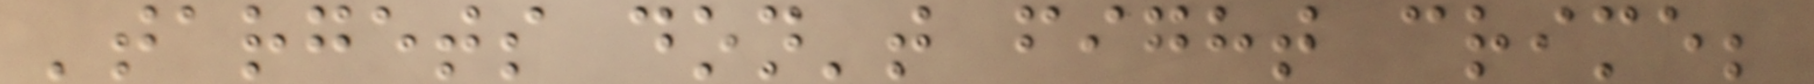'targets don't fight crime;
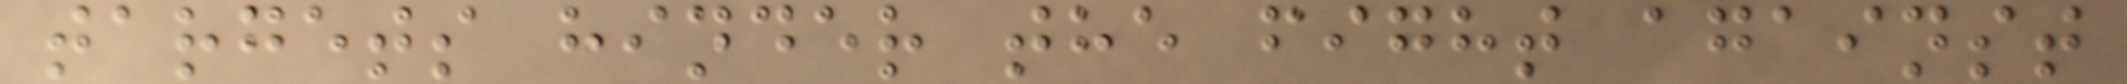targets hinder the fight against
